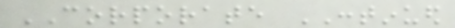CORPORATE CONTINUED
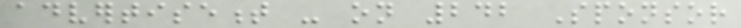advertisement - on 242 Sponsor
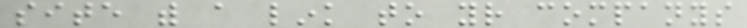site with a link to your companys
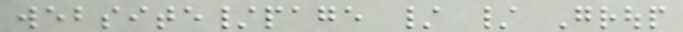website/page / / Group
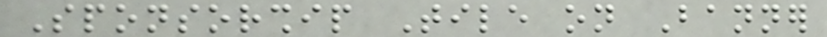Sponsorship Tile on Banner
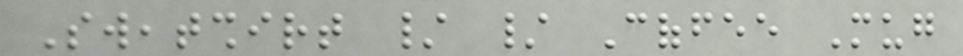Sweatshirt / / Coffee Mug
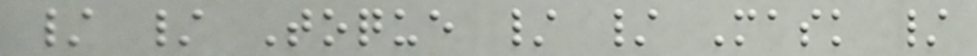/ / Toque / / Mask /
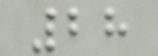28
